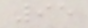95
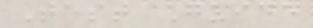Test Guide
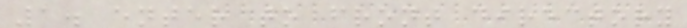1. enter to front directory
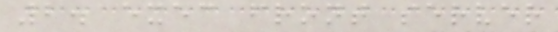2. exec front server
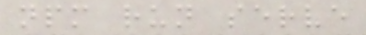npm run serve
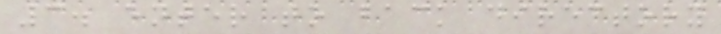3. enter to back directory
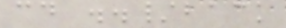cd ../back
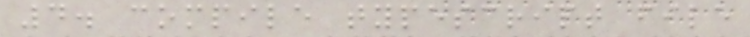4. compile typescript file
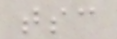tsc
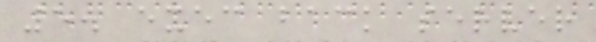5. exec back server
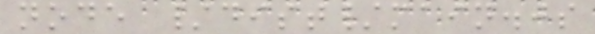node /dist/main.js
